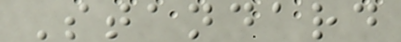Standard
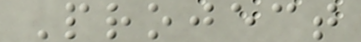Project
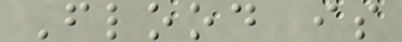Flood is
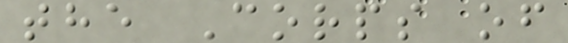the Corps of
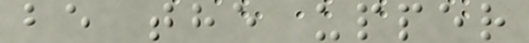be the upper
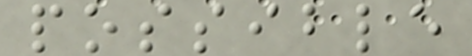possible
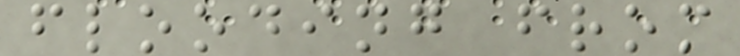flooding from
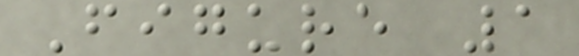Figure 1
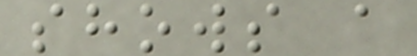shows a
